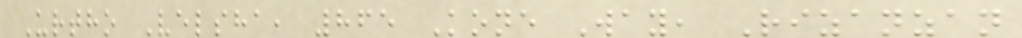Urtho Velsha, 865 Kone Way, Rizanzan
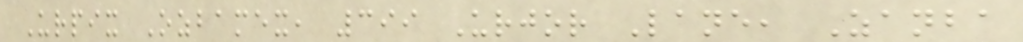Urpix Ozbamex, 399 Urjor Lane, Zanba
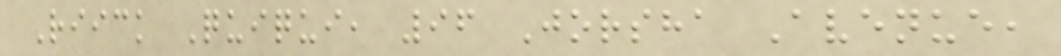Riick Quiqui, 96 Jorsha Avenue,
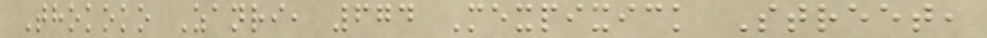Thokoko Zanri, 674 Mexpixick Street,
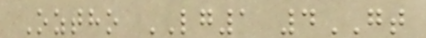Oztho LG1 4GT
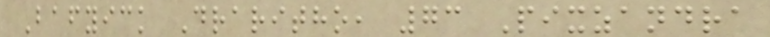Bafyick Draritho, 73 Pixzandra
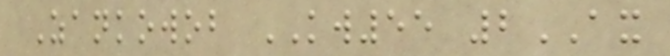Zankowob KW55 2AX
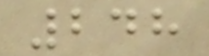248
